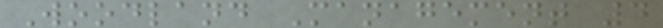Woodland Management 4
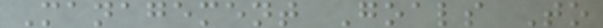Management Goals To
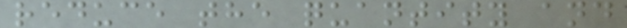reduce the quantity and
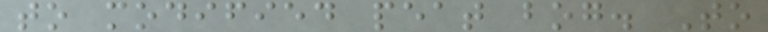to modified peat bog. To
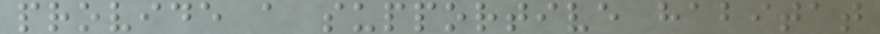provide a supportive habitat
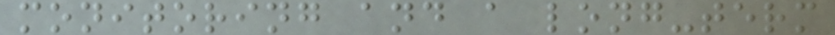monitoring and a long-term
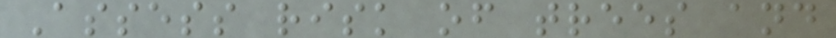Assess risk of trees and
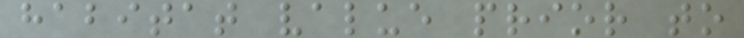habitat value prior to
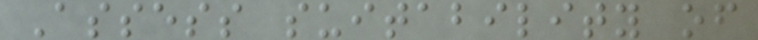Assess suitability of
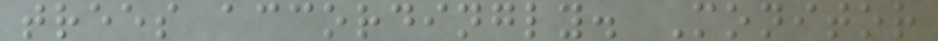trees accordingly. Monitor
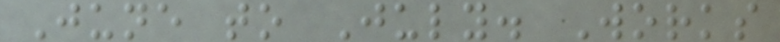June to July. Works
